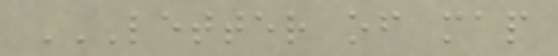LETTER OF MAP
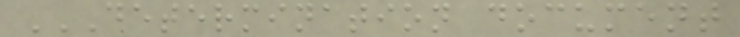DETERMINATION DOCUMENT
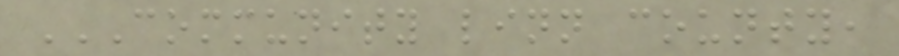COMMUNITY LINN COUNTY,
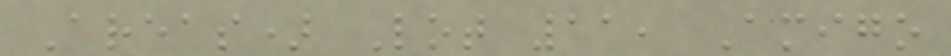Areas) Lot 11, Amigo
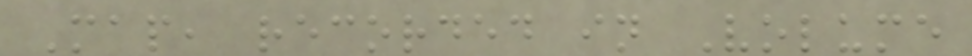Map, recorded in Volume
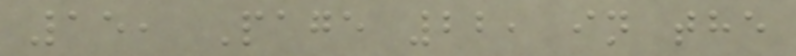15, Page 22, in the
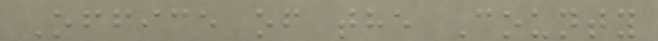Office of the County
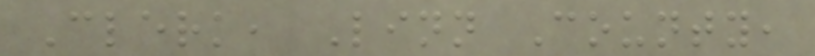Clerk, Linn County,
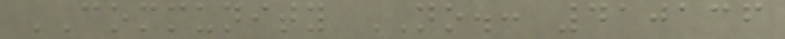COMMUNITY NO.: 410136
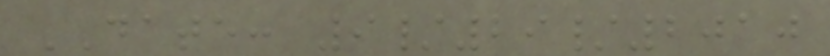DATE: 9/29/2010
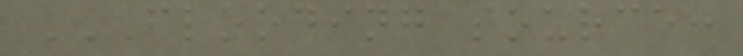FLOODING SOURCE:
